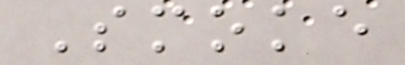Smoke
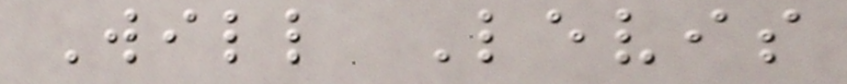Will Levis
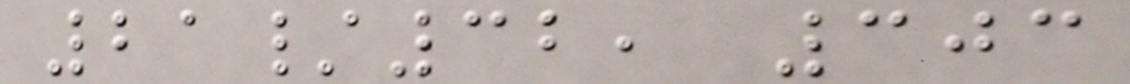21/32, 303
